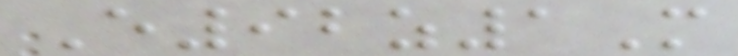E92z1M
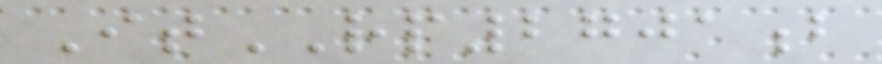ItRP2701b
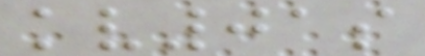kv01s
